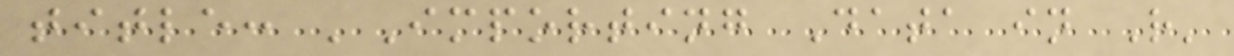title: 'Importing Data in R'
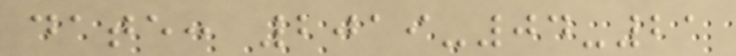date: 2019-04-21
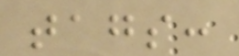tags:
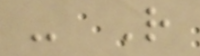- R
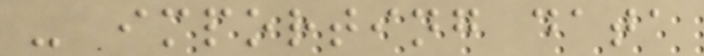- importing data
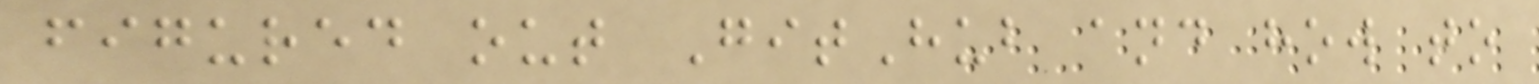figured out GitHub and how to
